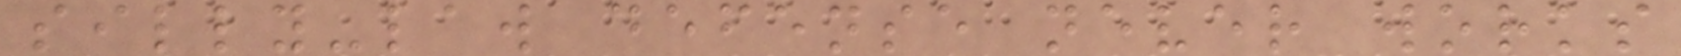silly-law defense never works
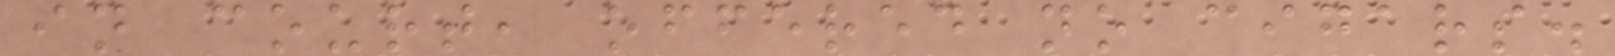in court, offered no cigars.
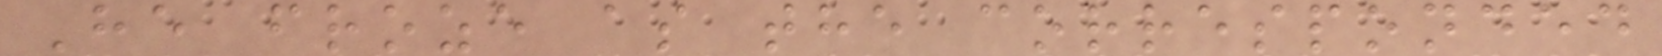He froze as the corresponded
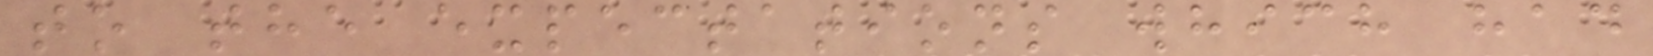to the expectations which had
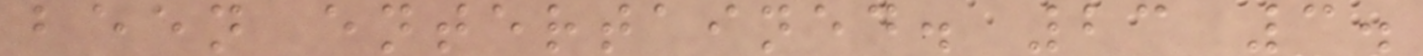been entertained. 23 3.
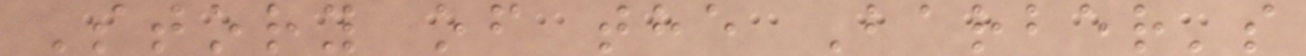Story of the Barber's
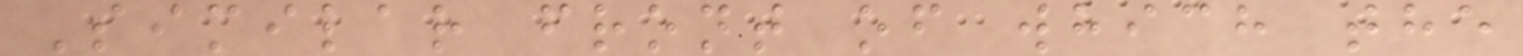Similar front of which the
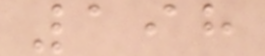198
